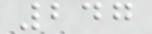247
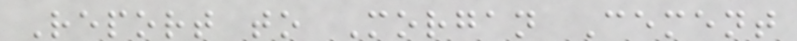Report to Morgan Cement
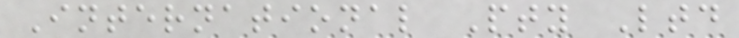International Pty Ltd
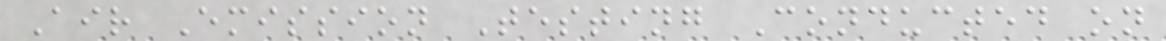Air Emission Testing Conducted on
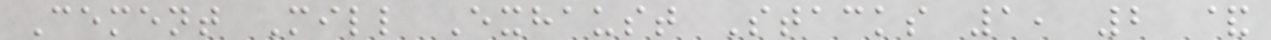Cement Mill Exhaust Stacks 1, 2 &
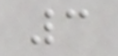3
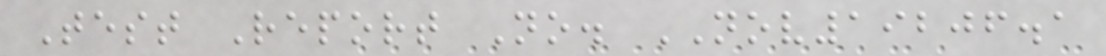Test Report No. NOV19206.1
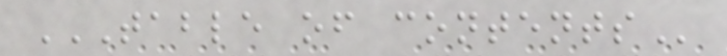TABLE OF CONTENTS
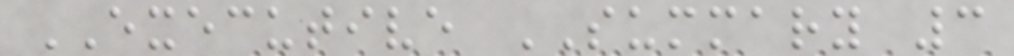EXECUTIVE SUMMARY 3
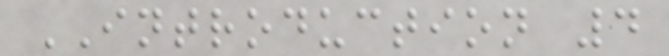INTRODUCTION 4
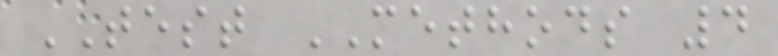TEST METHODS 4
